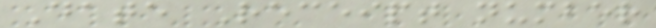Date Receipt number
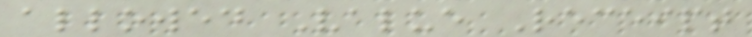allowed Value Receipt
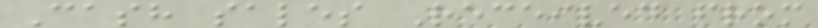Cash sales Received from
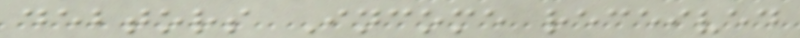debtors Income received
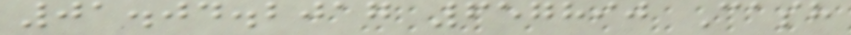01.04.2017 657890 Cash
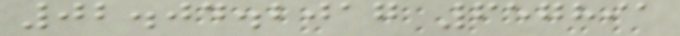02.04.2017 657891
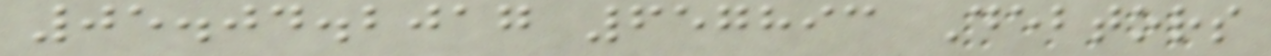05.04.2017 657893 Debtors
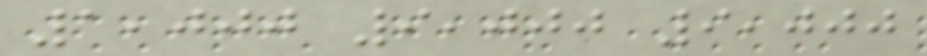1,000 9,000 9,000
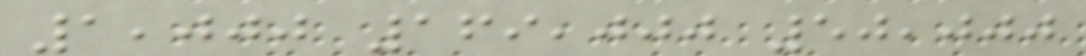1,000 169,000 50,000
